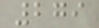279
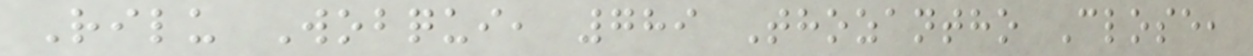Rilu Wobqui, 789 Thozantho Close,
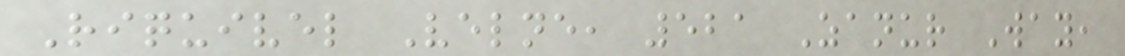Riquivel Velne, 521 Zanur Way,
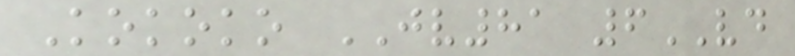Kokoko JV81 6VD
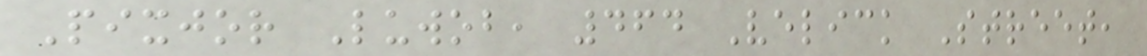Pixjor Luwob, 464 Velick Street,
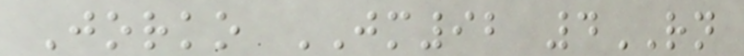Jorko JM92 4RN
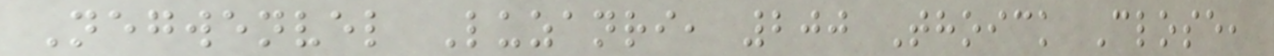Negwenvel Luzanri, 200 Thoick Close,
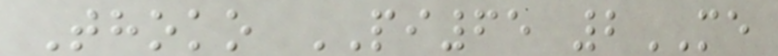Thoko PI65 2ME
